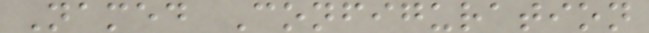Named Configuration
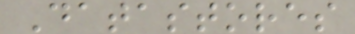Datastores
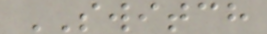SWITCH
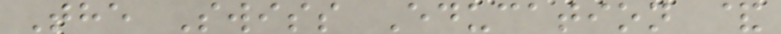The Swiss Education &
